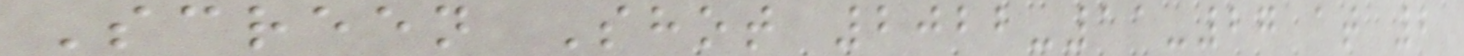Screen Shot 2022-11-27 at 2
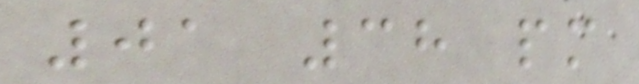01 38 pm
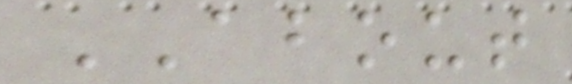ABOUT
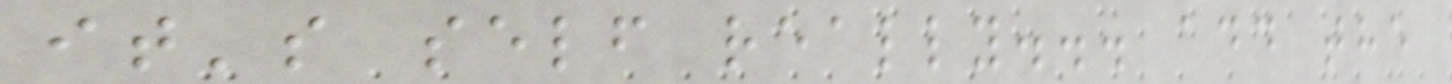it's self really... add the
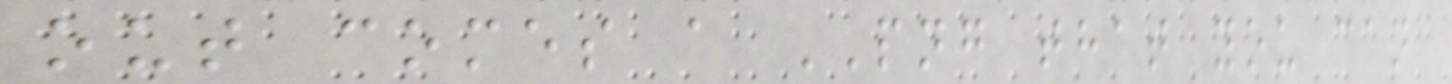out comes a PNG that you can
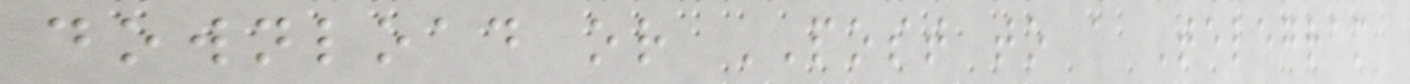download or POST to a Telegram
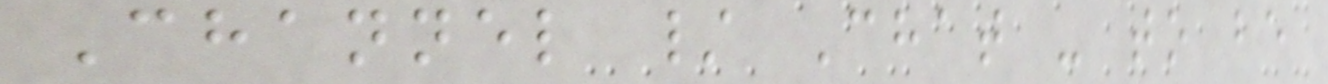Channel / Chat - to be
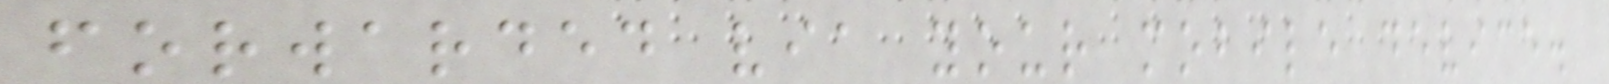forwarded via your mobile device.
